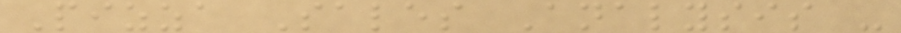Pizza Sales Analysis -
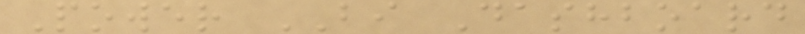Power BI Dashboard
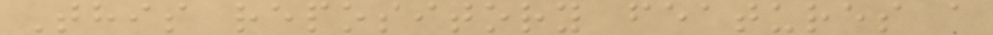This repository features a
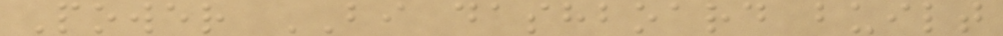Power BI dashboard built
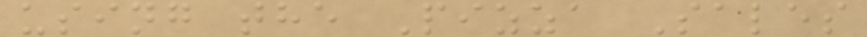using the Pizza Sales
